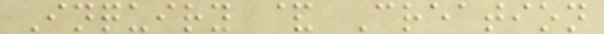Inquiry & Creation
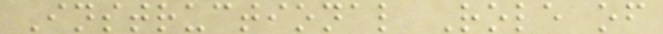Instructional Role of
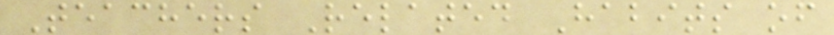Teachers Related Habits of
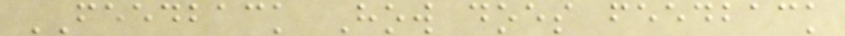FEEDBACK How does feedback
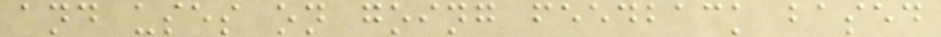and uses on going feedback based
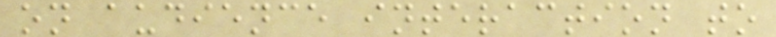on audience interaction to
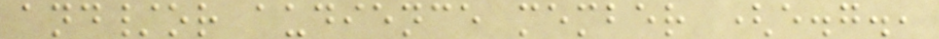and/or audience member (e.g.,
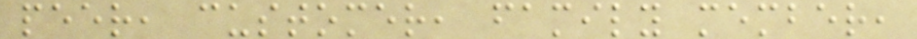peer, customer, family member,
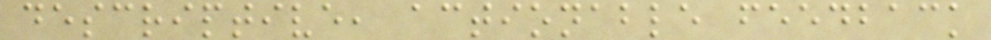descriptive, actionable feedback
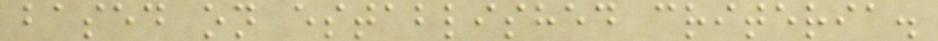based on established criteria.
